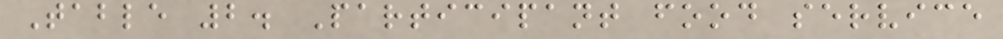Table 2. Participant food service
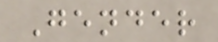Gender
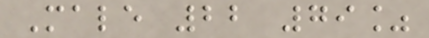Male 22 79%
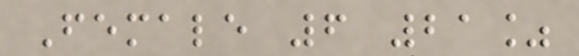Female 6 21%
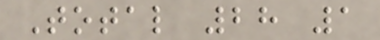Total 28 1
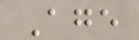Age
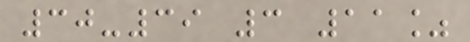30-39 3 11%
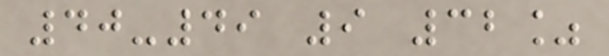40-49 9 32%
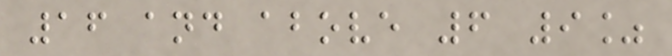16 and above 6 9%
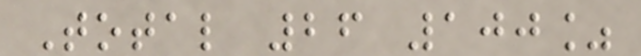Total 26 100%
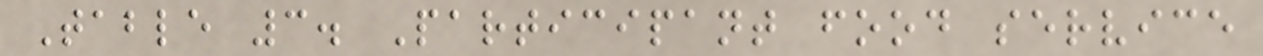Table 3. Participant food service
